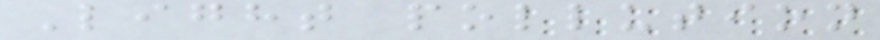Light pollution
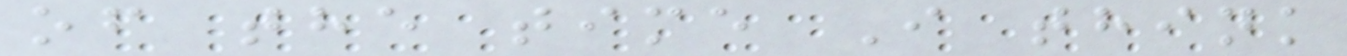of the time I think
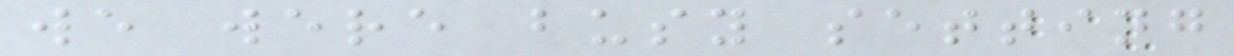we were busy setting
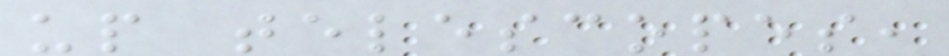up telescopes,
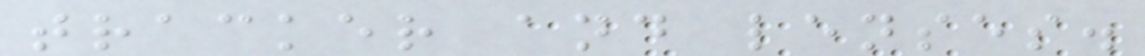tracker and lenses.
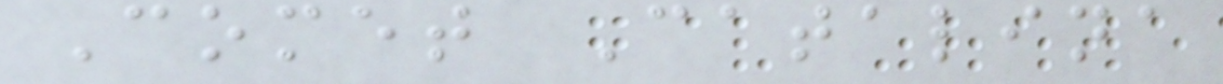Comet Catalina
